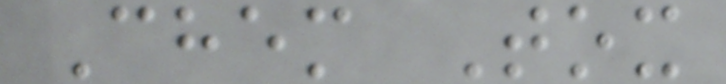Chem Tox
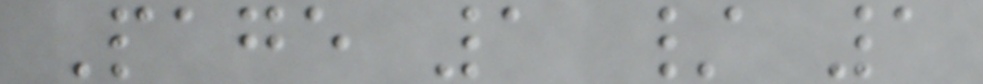Page 1 / 1
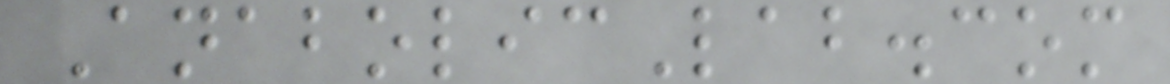AnabolicLab.com
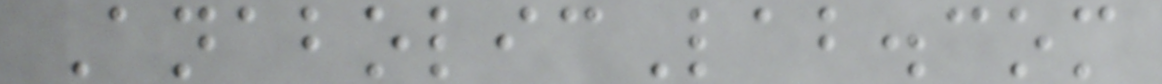AnabolicLab.com
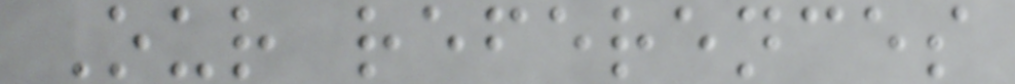Our references
